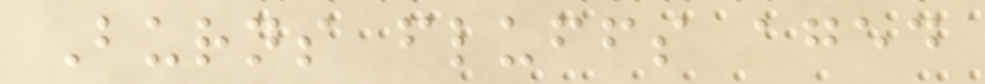Burns fluffs aged
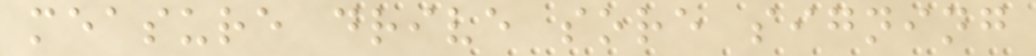measure drive sore signing
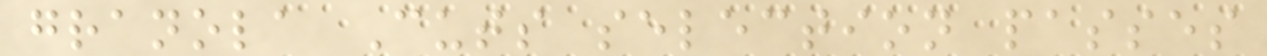granola Cuts selection passes
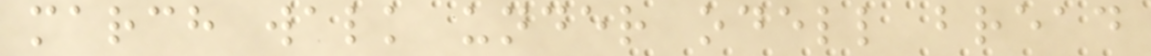march walk under odell bread
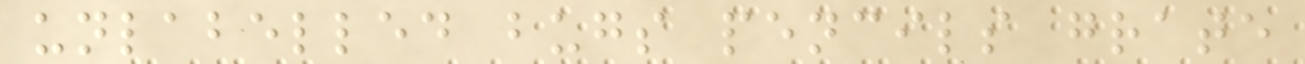unlabelled bugs pencils grate
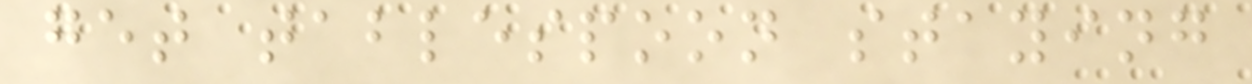get tablespoon staying
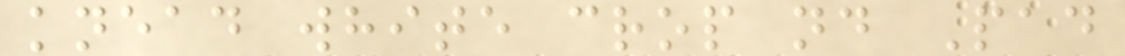knead white crop nd Pad
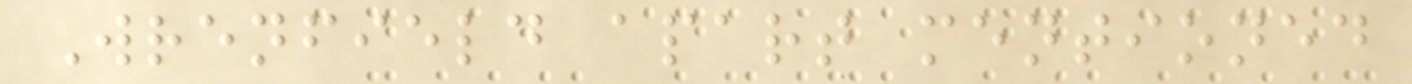Wrenfield apart mentioned
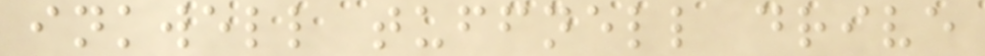inkwell tuffnell drive
